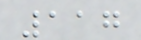117
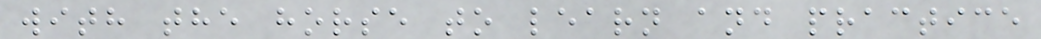with the horse to learn and practice
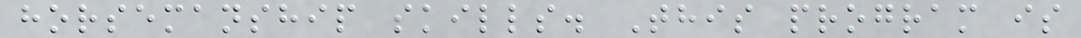horsemanship skills. This program is
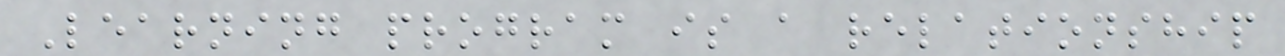Learning program is a relationship
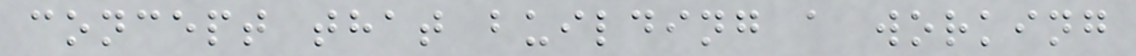concept that building a working
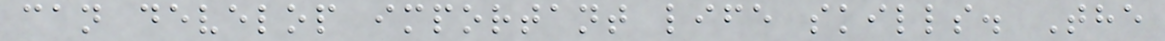can develop important life skills. The
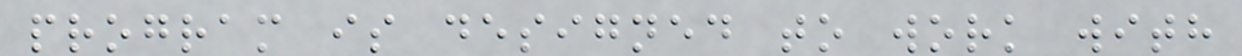program is designed to work with
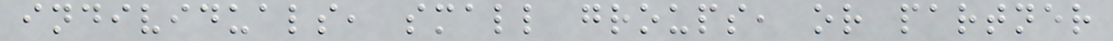individuals, small groups, or partner
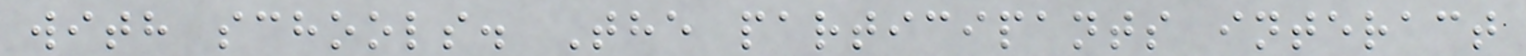with schools. The participants interact
